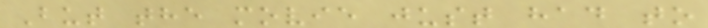But the movie just had to
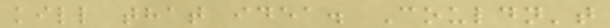kill that idea. Couldn't
